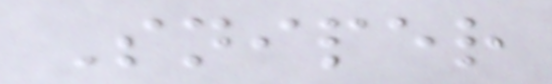Sniper
